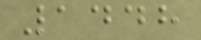1448
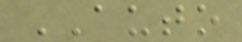AUTO
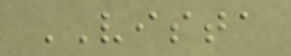VISTA
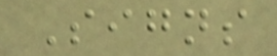Signs
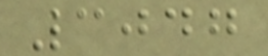3047
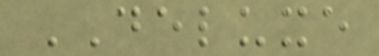DELUXE
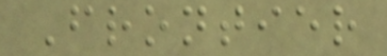Frontier
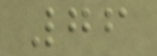76
